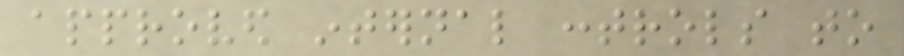approved internal controls to
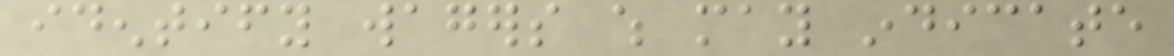identify wagers which may indicate
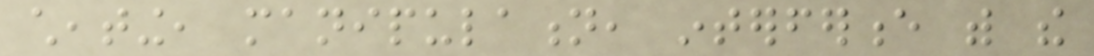cheating, manipulation, interference with the
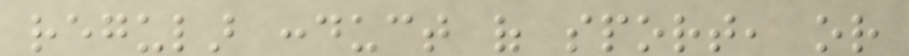regular conduct of sport, or
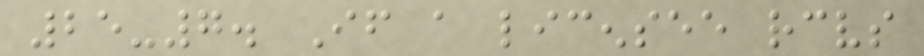25-7. If a licensee receives
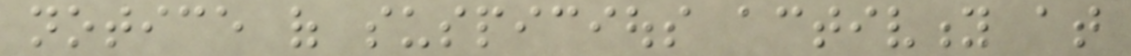notice of suspicious activity at
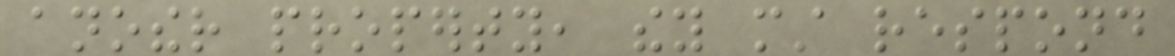another property, they must respond
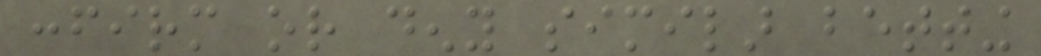confirm or deny similar betting
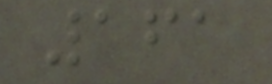161
